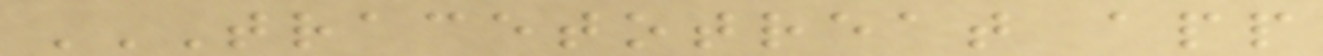TRACETOTREAT APP
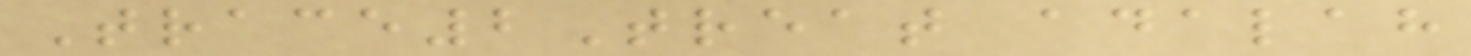Trace2Treat adalah
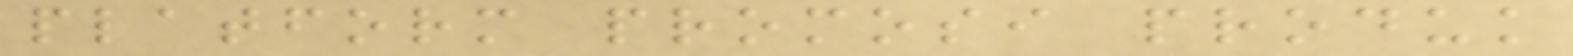platform promosi produk
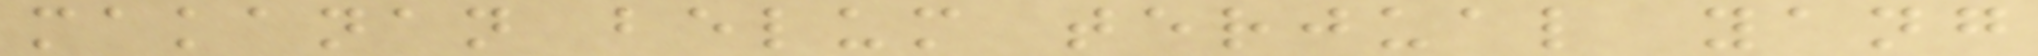makanan belum terjual yang
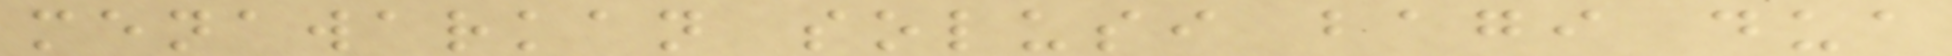menawarkan solusi bagi dua
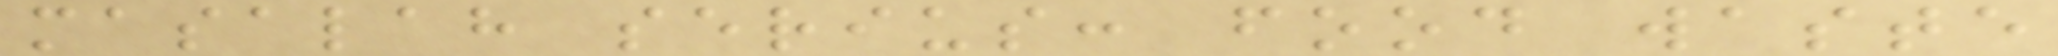masalah serius: food waste
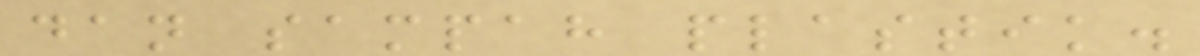dan sampah plastik.
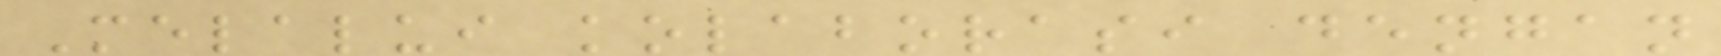Melalui kolaborasi dengan
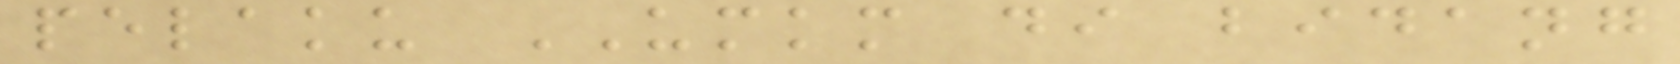pelaku UMKM di bidang
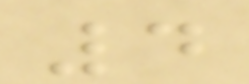4
